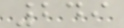249
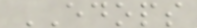EDOPS
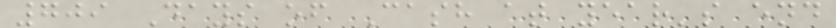709 Days of Cash at year's end
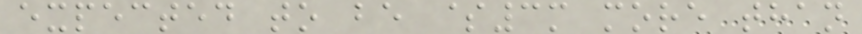expected to be $3m more than
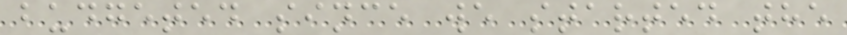budgeted since we started the
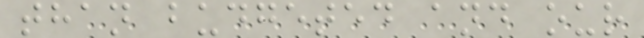than budgeted and our
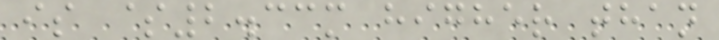is $2.33m higher than
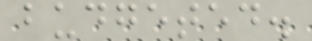budgeted.
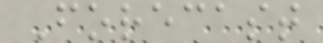Forecast
